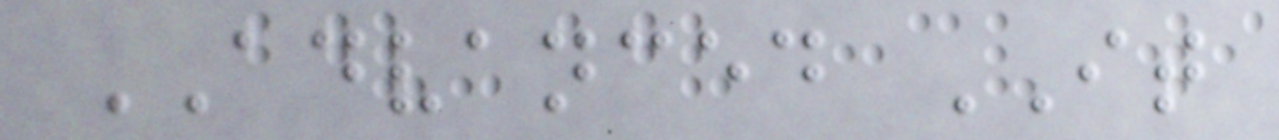ADVANCED IT
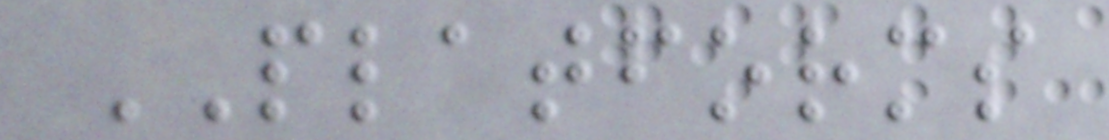PLATFORMS
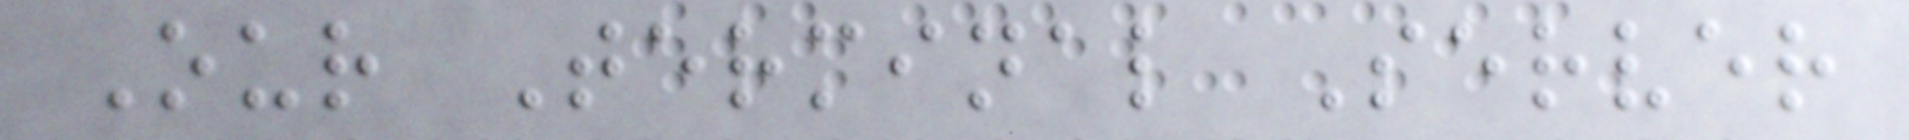Our Terminal Server
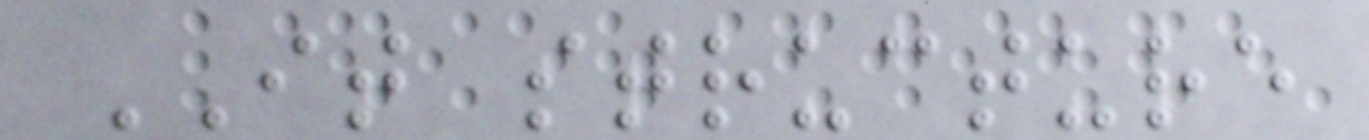IT structure
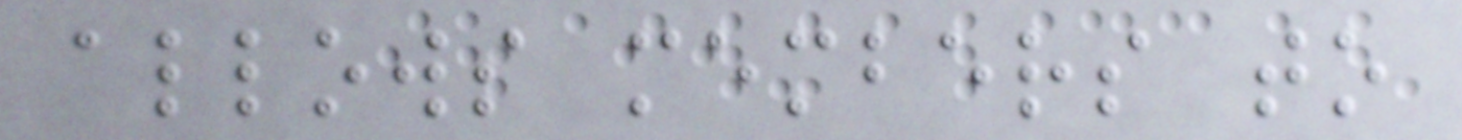allows members to
